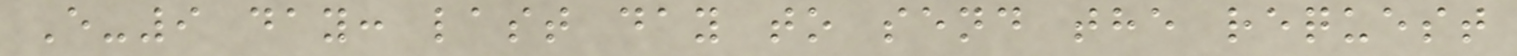E-9 day: last day to send the request
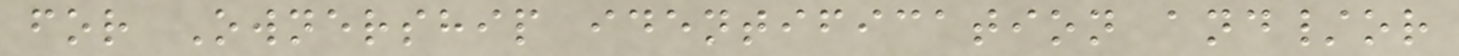for Ownership identification and/or
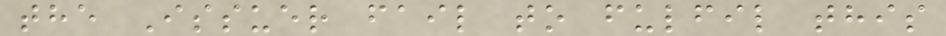the Issuer fail to fulfil this
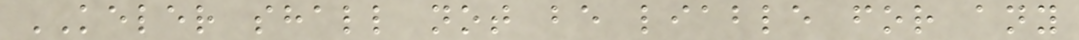KELER shall not be liable for any
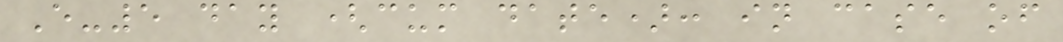E-5 day (cum date): in case of
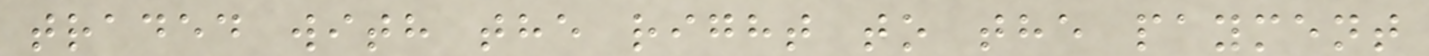traded with the right to the payment
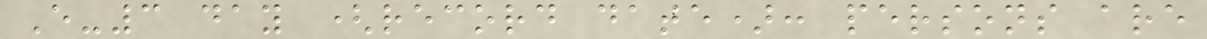E-3 day (record date): persons are
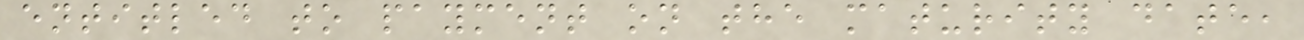entitled to payment on the maturity date,
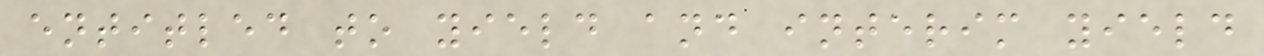entitled to yield and interim yield
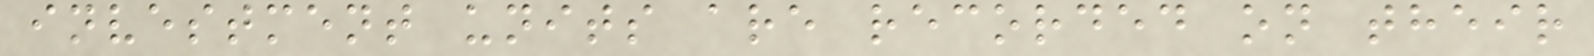investment units are recorded on their
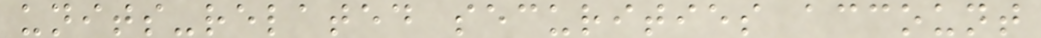units-related securities account
